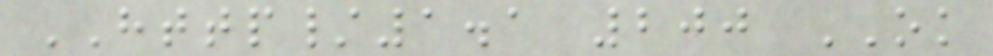HTTP/1.1 200 OK
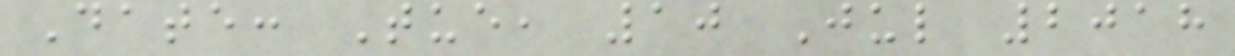Date: Tue, 10 Jul 2018
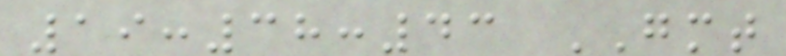19:38:43 GMT
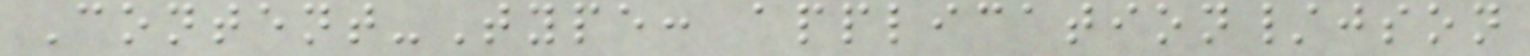Content-Type: application/json
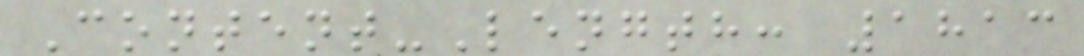Content-Length: 1813
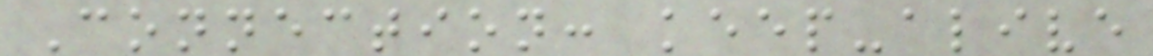Connection: keep-alive
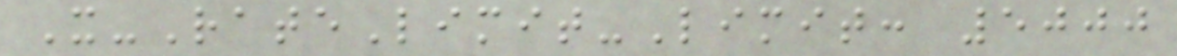X-RateLimit-Limit: 5000
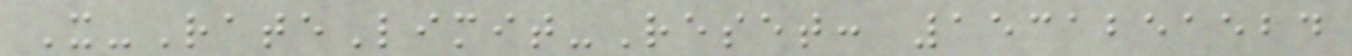X-RateLimit-Reset: 1531251524
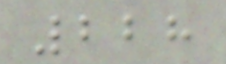228
